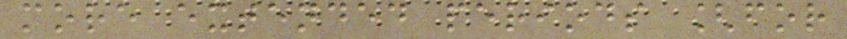more extended periods [for
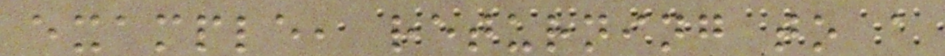example, returning to a
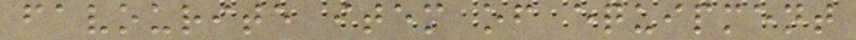favourite item of equipment
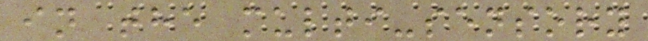in the multi-sensory
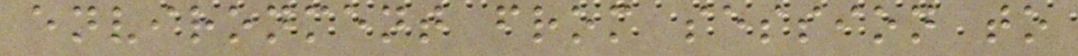environment from session to
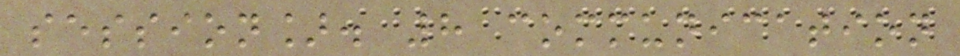session]. 8 communication
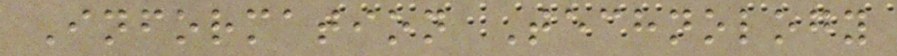Information Technology
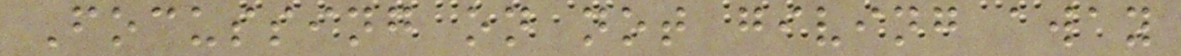Focussing on not giving away
